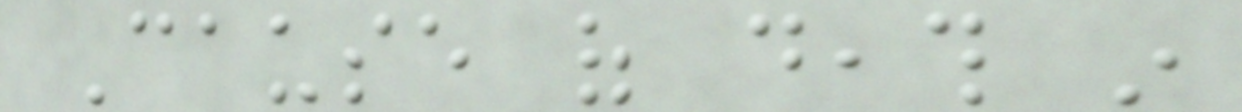Cause of death in
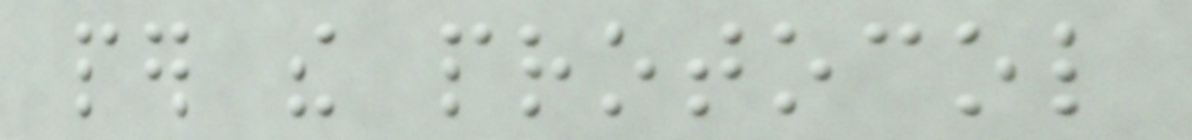per the protocol
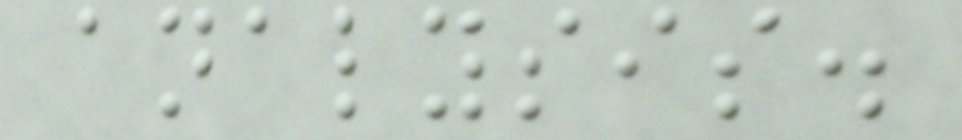analysis.
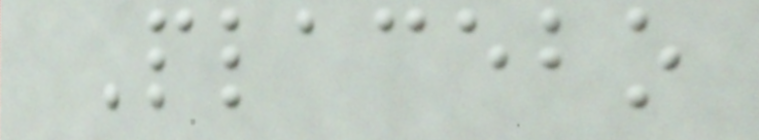Placebo
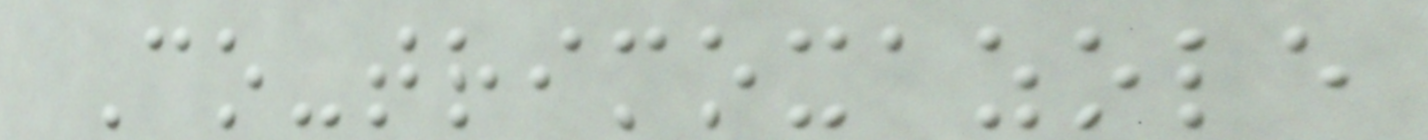Co-trimoxazole
